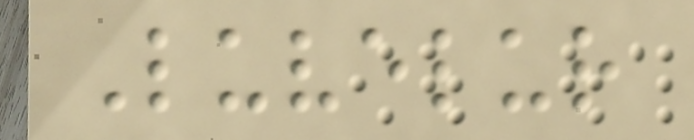Luvelur
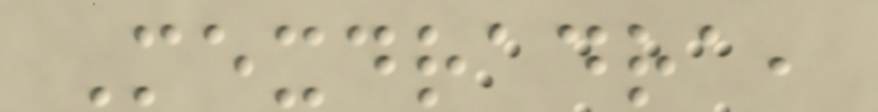Mexdradra,
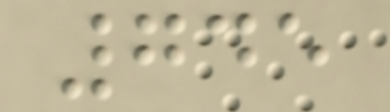745
